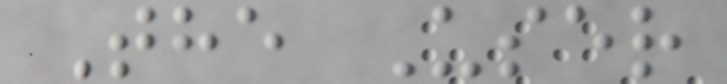The User
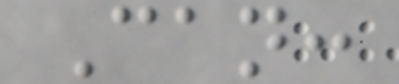Can:
